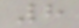8
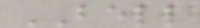BELL
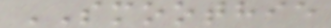SMOOTHIE
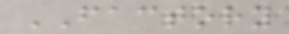FACTORY
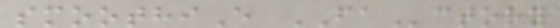smoothiE FActory
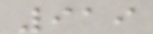919
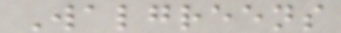Walgreens
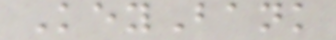KeyBank
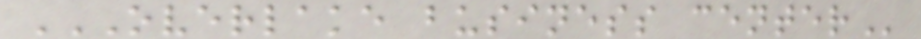OVERLAKE BUSINESS CENTER
